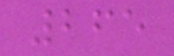265
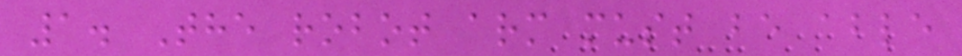1. The robot arm must be able
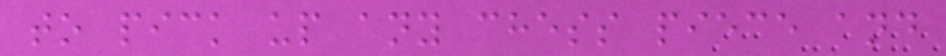to pick up any chess piece and
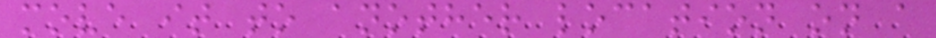move it to another location on a
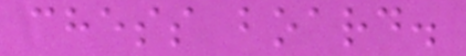chess board.
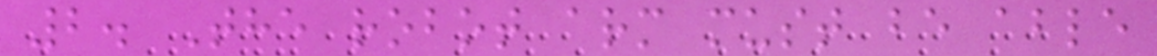2. The robot arm must be able
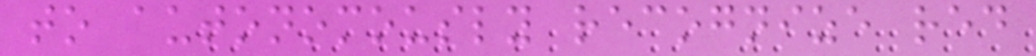to autonomously recognize red
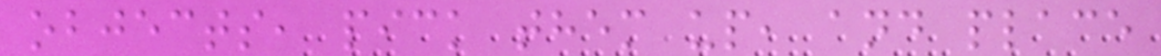objects, pick them up, and place
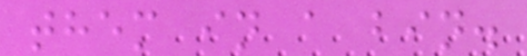them in a bin.
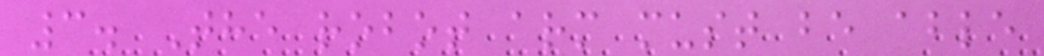3. The robot arm must be able
